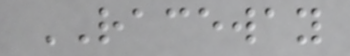RACEWAY
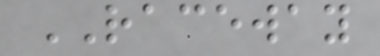RACEWAY
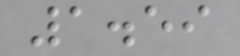1.59
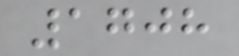1708
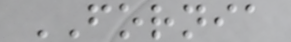FORNIA
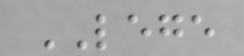LEGE
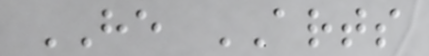HE ARTS
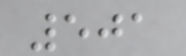501
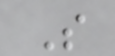S
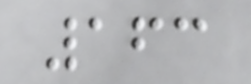163
